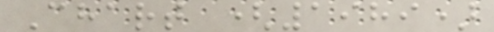Chart (1989)
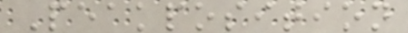Peakposition
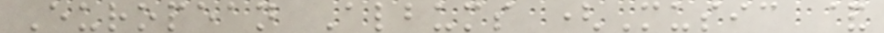European Albums (Music &
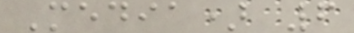Media) 6
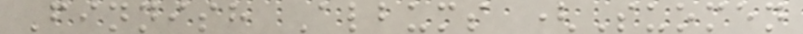Finnish Albums (Suomen
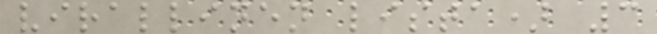virallinen lista) 3
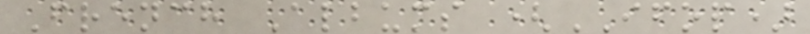French Albums (IFOP)
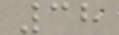38
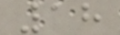18
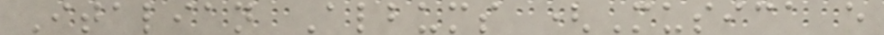Italian Albums (Musica e
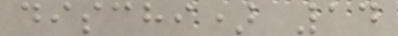dischi) 14
